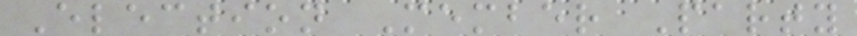Election Member Party
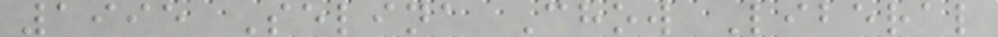1995 Selina Chow Liberal
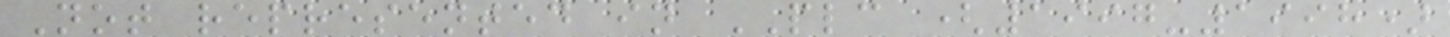Not represented in PLC (1997-1998)
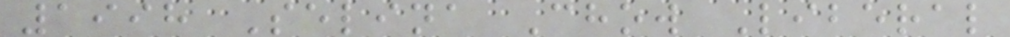1998 Selina Chow Liberal
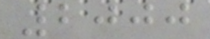2000
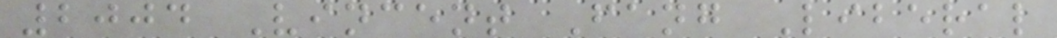2004 Vincent Fang Liberal
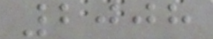2008
